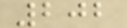202
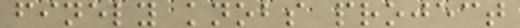finely knobs project
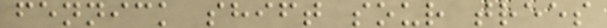fennick shift sour trees
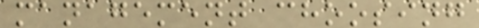management choosing
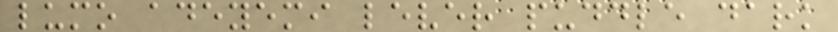lumo adeyemi lever puddle dark
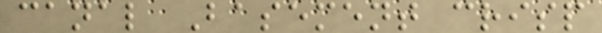canal Basement crisp
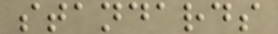standards
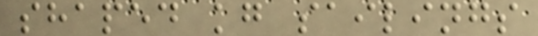shaped kg sailings
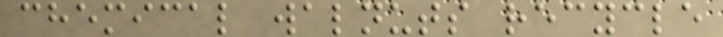chemical walnuts recycle
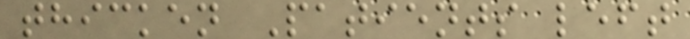thicken Patients left
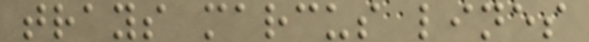trays marcus lines
